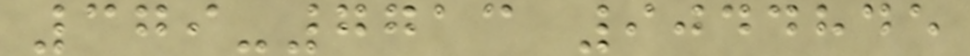379-7713 9044845
